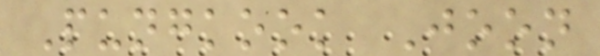Pungkook Joon
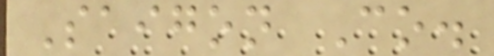Saigon Co.
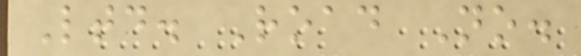Ltd. Road No.
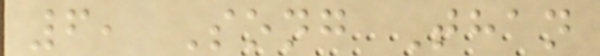6, Song Than
